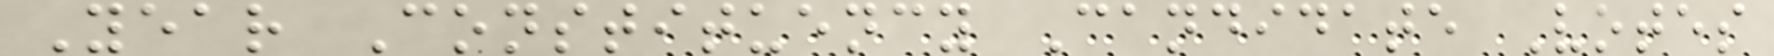Year Constituency Candidate Votes
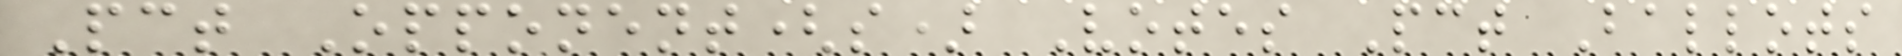Pct Opponent(s) Votes Pct Ballots
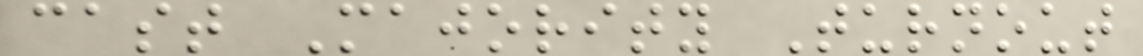cast Majority Turnout
